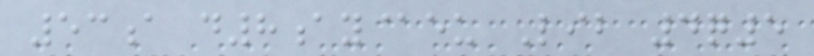53a d8ay@eu Lib 4q5
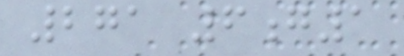271 6g1
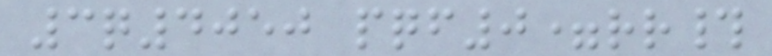3q4050 pqf0=rr#
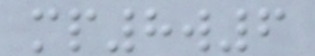mp8w6
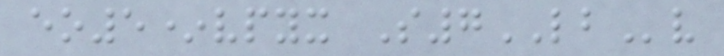eo5*vpyx S7LBv
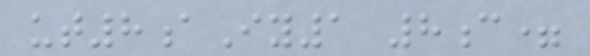ut8aIy1 8c=
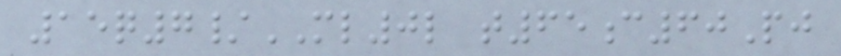15q7/ML0l t65c60Pj
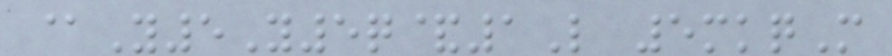@Y5Y5q&1L 5mkqM
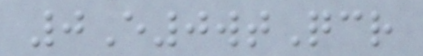0E0wtQcr
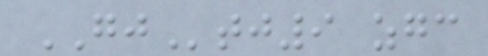GJtj9 zgc
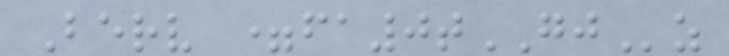Berv =fa0tGJz
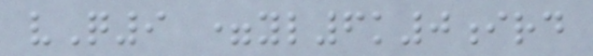vQ9 =yl6k0ird
